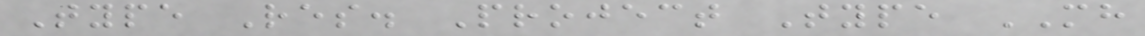Type Res. Project Type MH
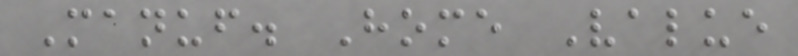Manuf. Home Value
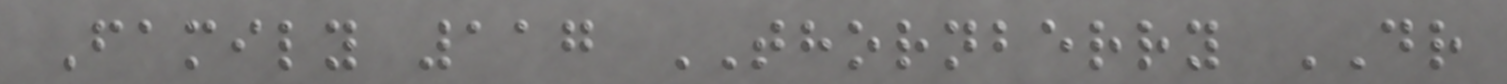Family 117 THORNBERRY DR
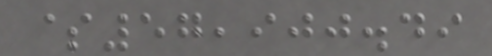$57,900.49
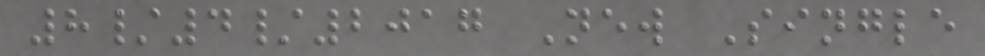8/4/2017 New Single
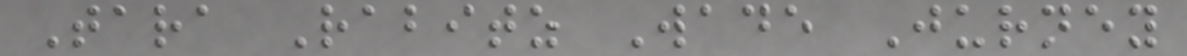Tara Rabitz Wade Jurney
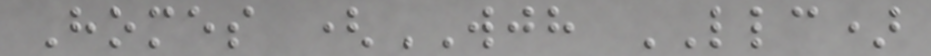Homes (WJH LLC)
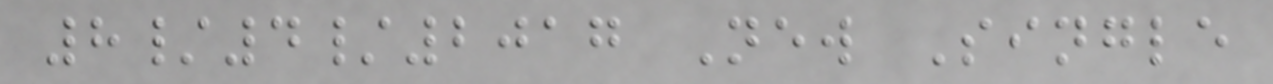8/4/2017 New Single
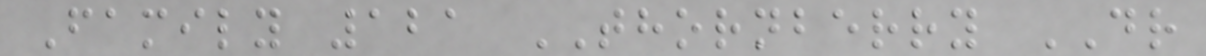Family 121 THORNBERRY DR
